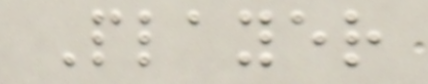Player
